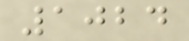1024
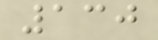130
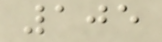105
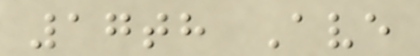17th Ave
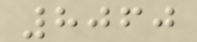8060
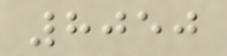8050
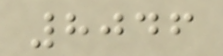8046
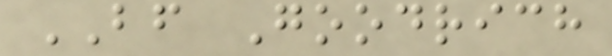BF Goodrich
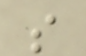s
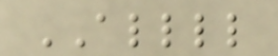ALLLL
